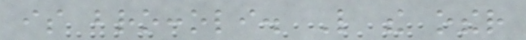is broccoli. Like the other
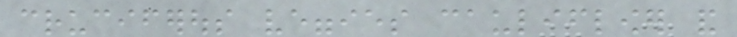cruciferous veggies cauliflower and
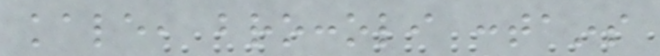kale, broccoli contains
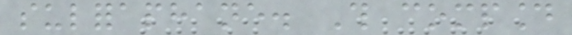sulforaphane. This compound
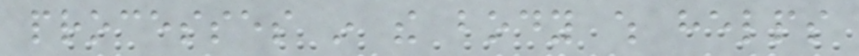processes in the body which helps
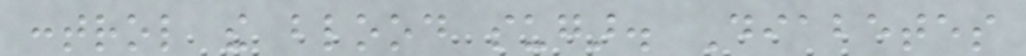control the blood sugar. Diabetes
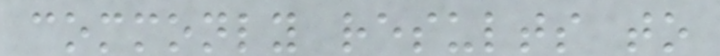commonly results to
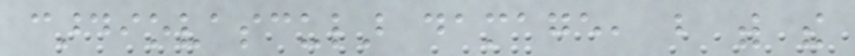cardiovascular damage, but with the
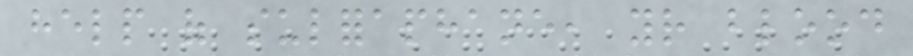help of sulforaphane, your blood
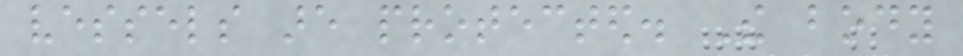vessels are protected. The body
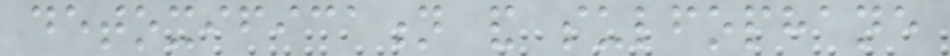detoxification and sulfophane
